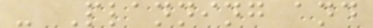- Planning and
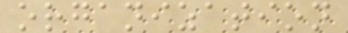organization
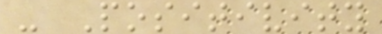- Positivity
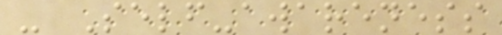- Self-awareness
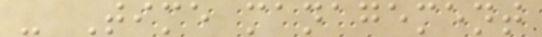- Time management
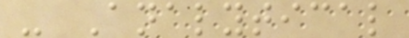- Analytical
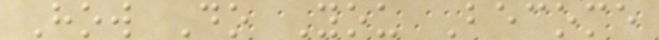How Do You Become
